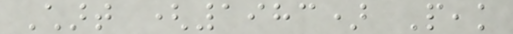Chart (1983) Peak
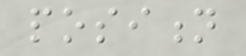position
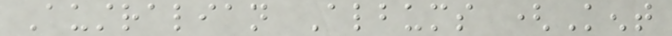Australian Albums (Kent
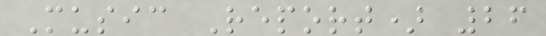Music Report) 26
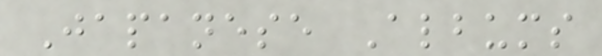Japanese Albums
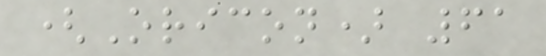(Oricon) 61
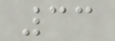33
